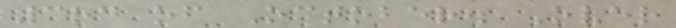3rd of October. Over
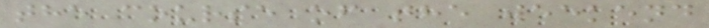the course of the weekend
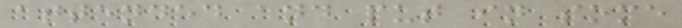attended and put in some
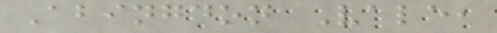Abingdon Vale,
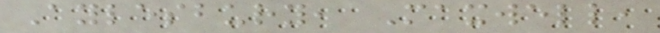Aylesbury, Maxwell,
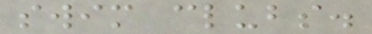swim clubs.
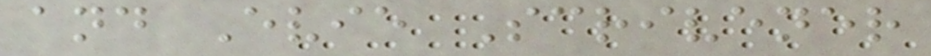and Evie Scrivener
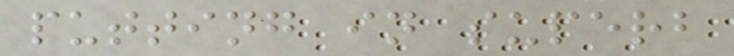putting in superb
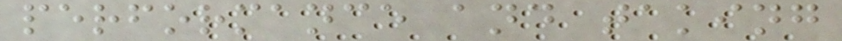performance and taking
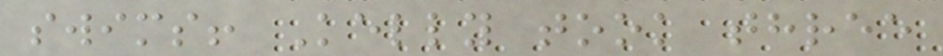swims! Kelly took three
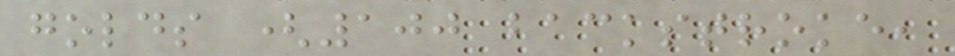golds (100 backstroke,
